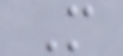M
